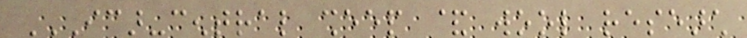ICAR-CENTRAL SHEEP & WOOL RESEARCH
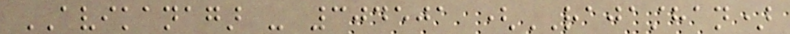AVIKANAGAR - 304501 (RAJASTHAN)
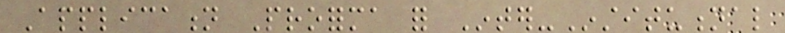Application Proforma for Inter-Institutional
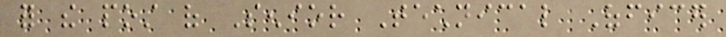for the post of Senior Technical Officer
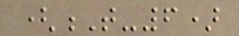(T-6)
